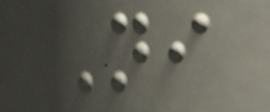Ni
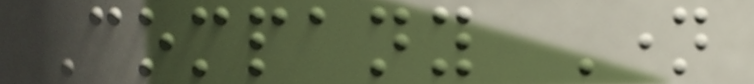Company Name
